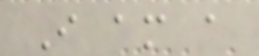I am a
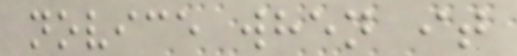novice when it
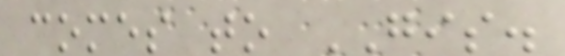comes to GIS.
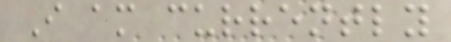I am currently
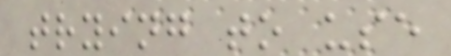trying to use
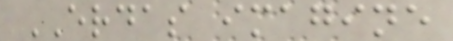ERDAS imagine
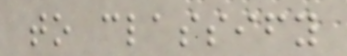to classify
